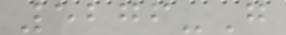5276-G
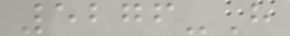5276-H
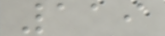119
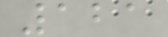121
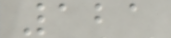121
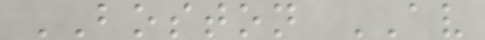BOSTON AV
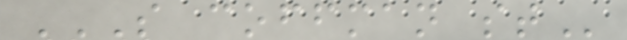S COFFMAN ST
